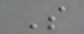S
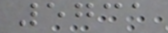5731
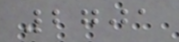2701
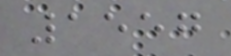1557
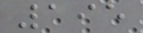195
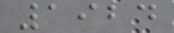1924
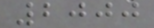2000
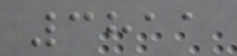3811
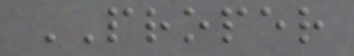PROPER
